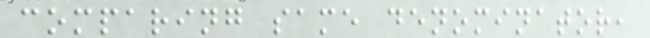comparing same denominator,
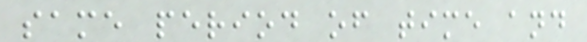same period of time and
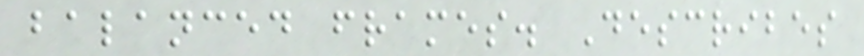balanced frames. Describes
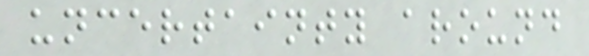uncertainty around
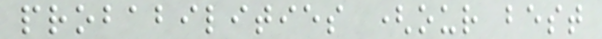probabilities (our best
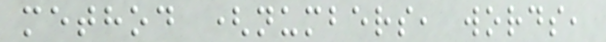method (numbers, words,
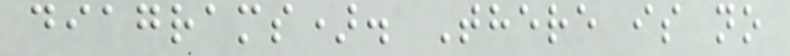diagrams). There is no
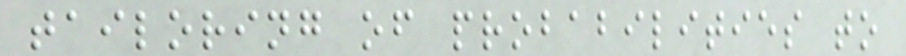tailoring of probabilities to
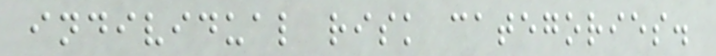individual risk categories.
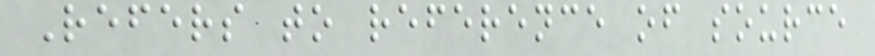Refers to reference of source
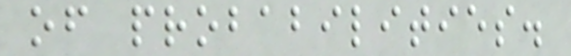of probabilities.
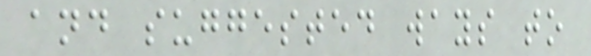and suggested ways to
